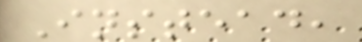Instead,
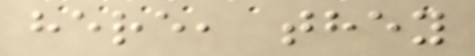here, they
